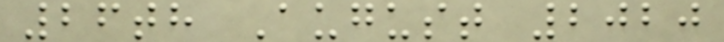26th August 2020
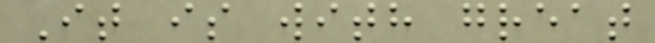It is with great
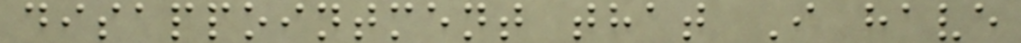disappointment that I have
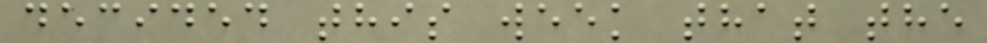decided this week that the
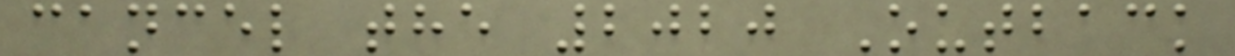cancel the 2020 Outback
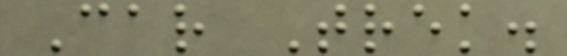Car Trek.
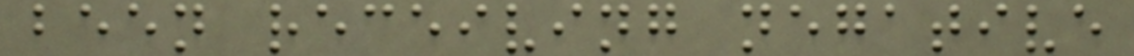been receiving negative
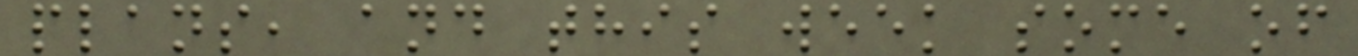plans, and this week some of
